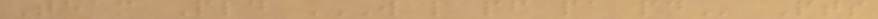Team Pld W L PF PA PD Pts
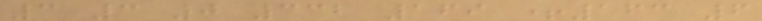3 3 0 332 169 +163 6
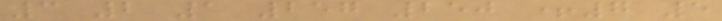3 2 1 257 250 +7 5
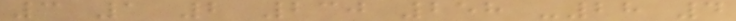3 1 2 230 258 -28 4
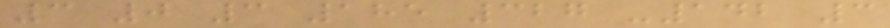3 0 3 185 327 -142 3
